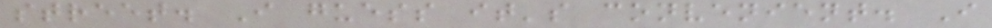street. I guess it's convenient. I
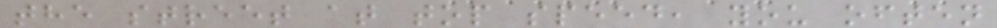the street at top speed, you often
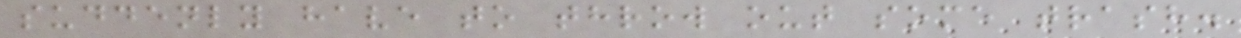suddenly have to throw out some trash.
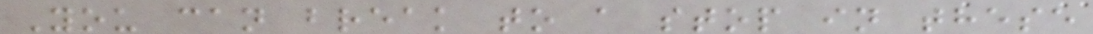You can break to a stop in these
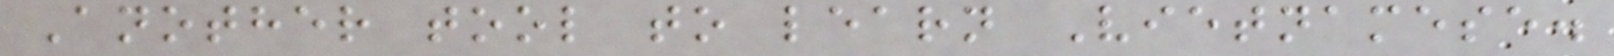Another tool to learn Vietnamese.
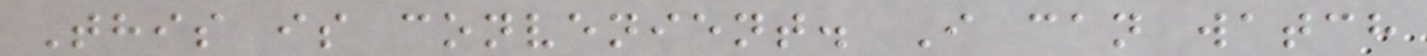This is convenient. I can watch
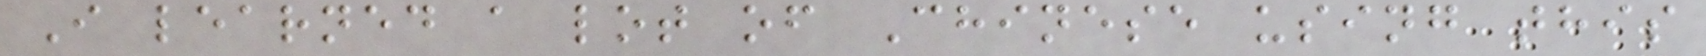I learned a lot of Chinese using this
